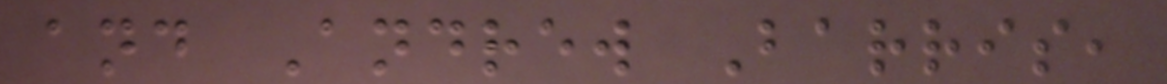and Andrew Barris,
